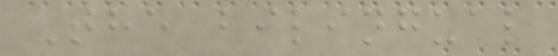The bilingual
